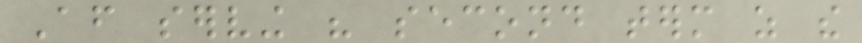After serving his second term as the
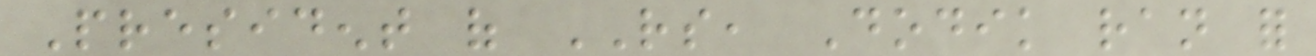President of RS, Dodik ran for
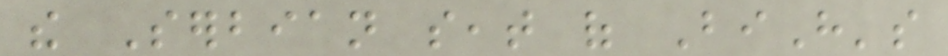the Serbian seat of BiH's
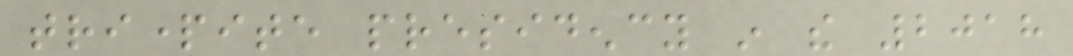tripartite presidency in the 2018
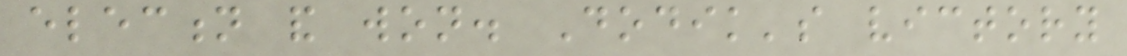election and won. Dodik's victory
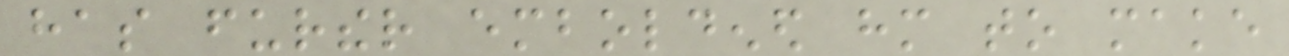has further emboldened him to make
